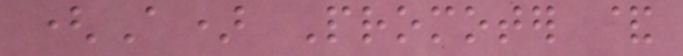(A) Promoter &
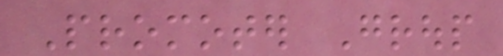Promoter Group
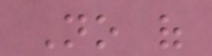No of
